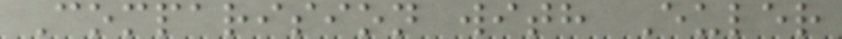Comparision with Euler
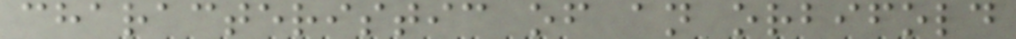characteristic of an orbifold
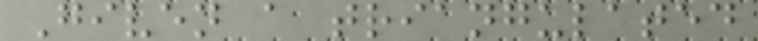Given a triangulated
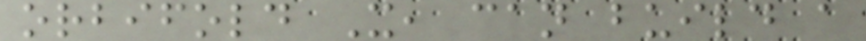orbifold X, can build a
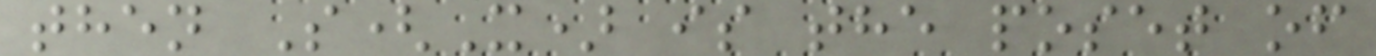then S(X) is the poset of
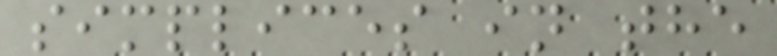simplices in the
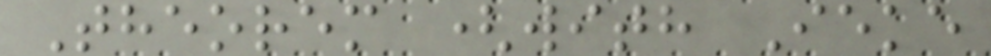Theorem (with Ieke
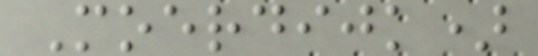Moerdijk)
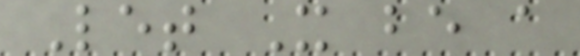Let X be a
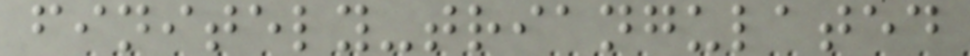finitely-triangulated
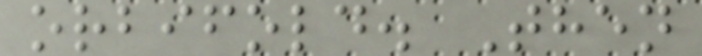orbifold. Then
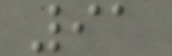91
